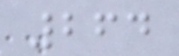264
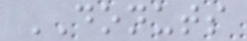DONUTS
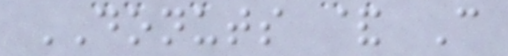DONUTS & C
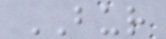BUR
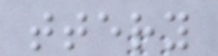ttery
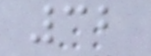32
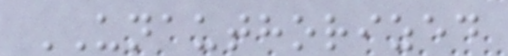UNAUTHORIZED
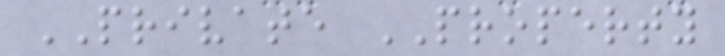PRIVATE PROPERTY
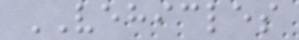VEHICLES
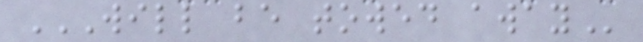WILL BE TOWED AWAY
